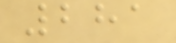281
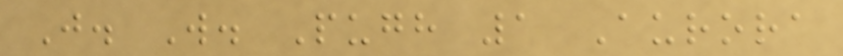J. W. Pugh 1 Aurora
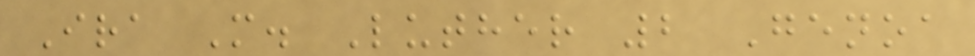Ira M. Luther 2 Genoa
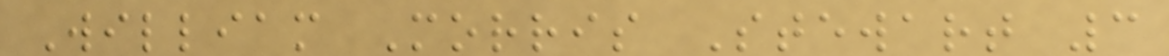William Morris Stewart 3
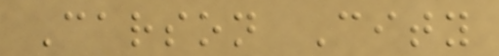Carson City
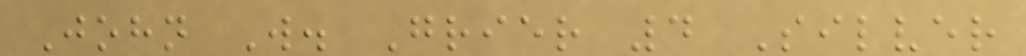John W. Grier 4 Silver
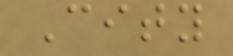City
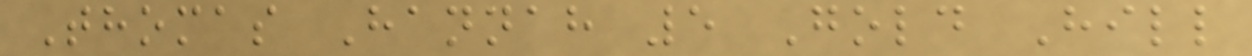Thomas Hannah 5 Gold Hill
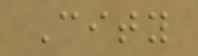City
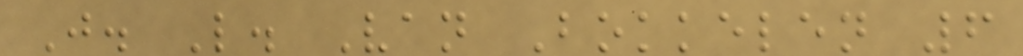J. L. Van Bokkelen 6
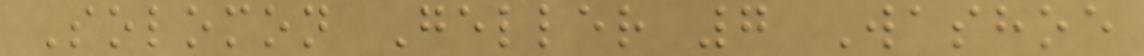Solomon Geller 7 Washoe
